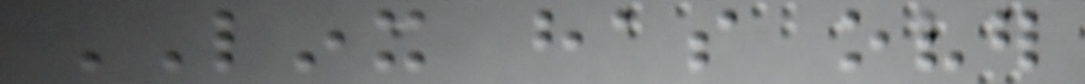LINX has over
